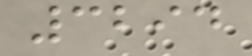3294
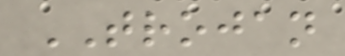TROJAN
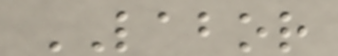LABOR
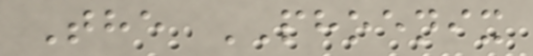The PHOENIX
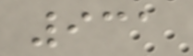931
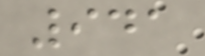941
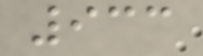933
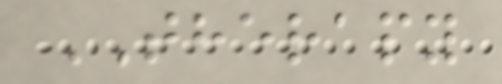THERAPY
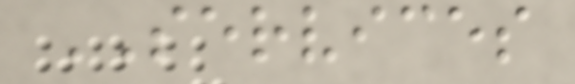SERVICES
